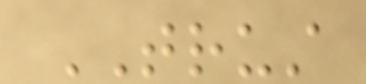TRUST
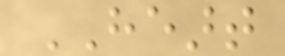HEART
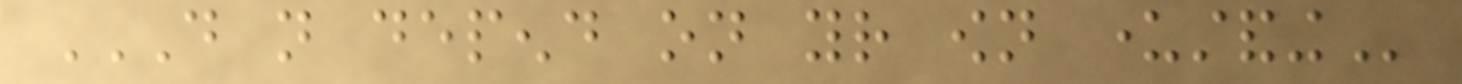DO NOT DEPEND ON YOUR OWN UNDERSTANDING
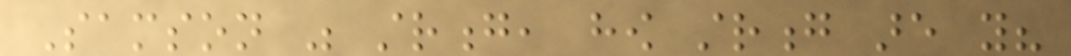Samson was strong, how strong are you?
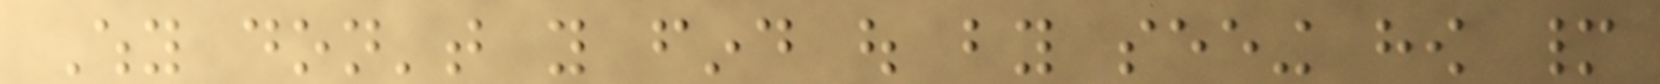Why don't you find out by seeing how many
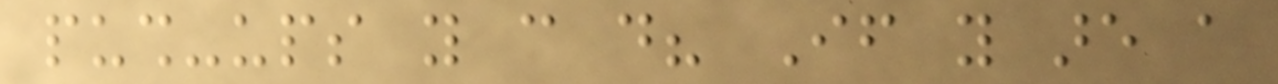push-ups you can do? If you are a
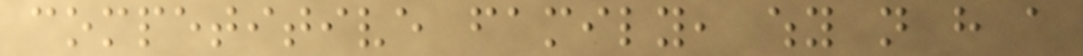competitive family, why not have a
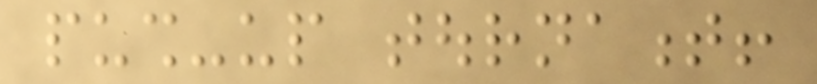push-up tournament!
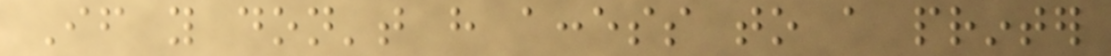If you don't have access to a printer
